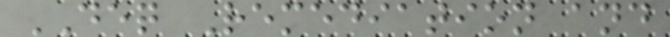DEQ Remediation and
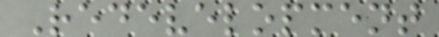Redevelopment
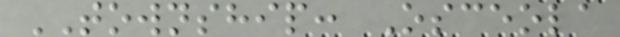TOWNSHIP: Osceola
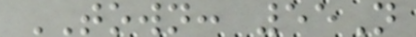TOWN: 55N
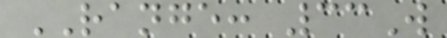RANGE: 33W
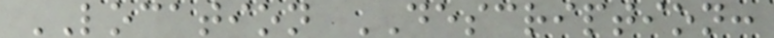LOCATION DESCRIPTION:
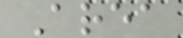Area
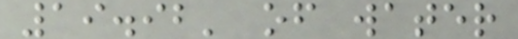19.92' of water
